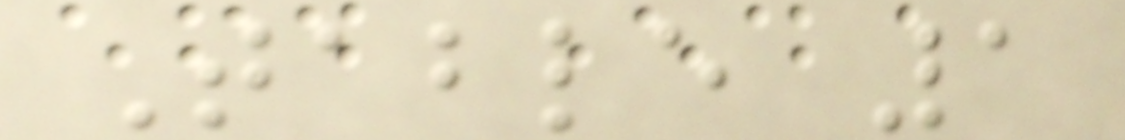Table 1
